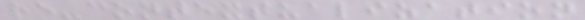re-contextualization
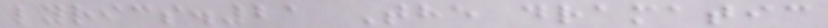lyrics.21 The dramatic
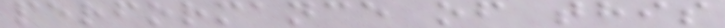performance of this
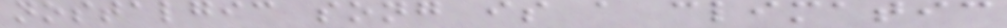nostalgic song is a climatic
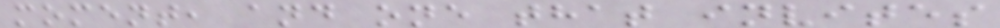moment, and one that invites
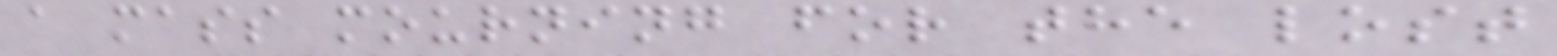a mass mourning for the lost
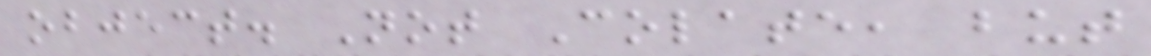object. Not Colate, but
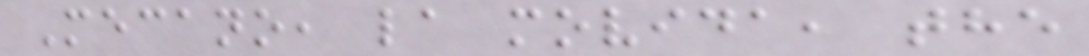Mecano, la movida, the
